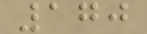170
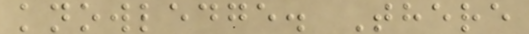knowledge. There
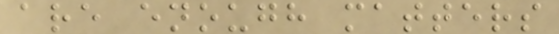are enough matters
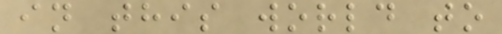in this world to
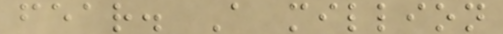fear. A million
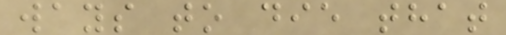ways to die that
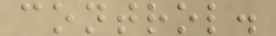control.
